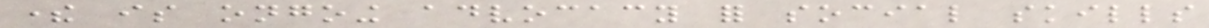there is ongoing advocacy for social skills
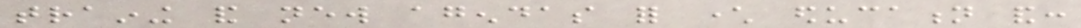training and new agendas for character education and:
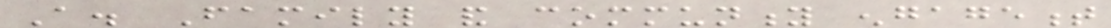A. Family and community engagement
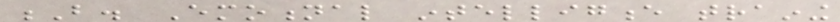B. Emotional intelligence training
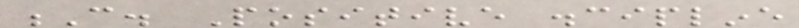C. Positive discipline
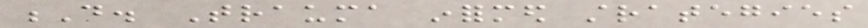D. Trauma informed strategies
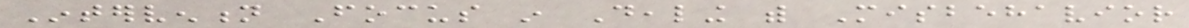Intervention Focus in Dealing with Misbehavior
